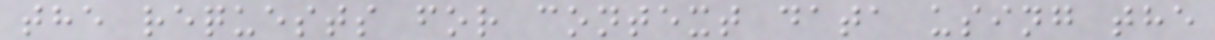the requests for context data using the
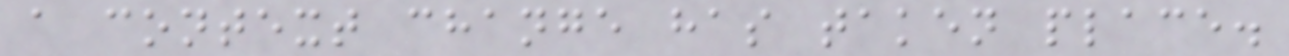a context change has taken place.
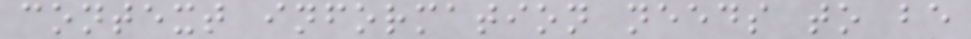context information needs to be
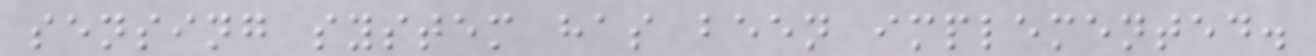sensing system has been implemented.
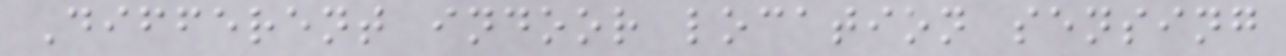Different indoor location sensing
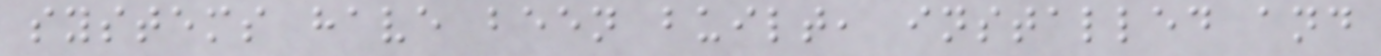systems have been built, installed and
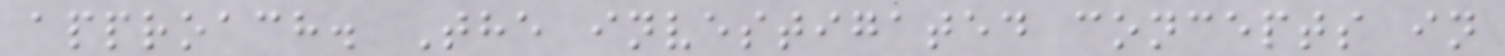approach. The investigated concepts in
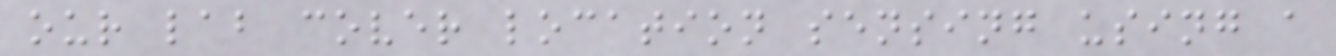our lab cover location sensing using a
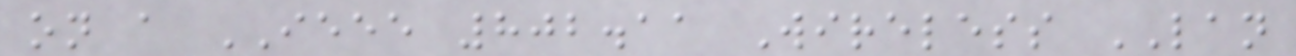on a IEEE 802.11 Wireless LAN
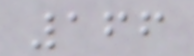166
